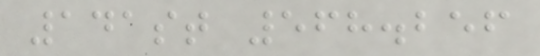141st 568.256
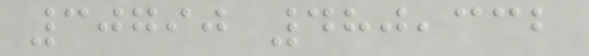30790 480,332
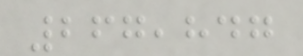267,847
